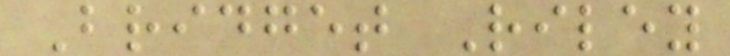Bridget Riley
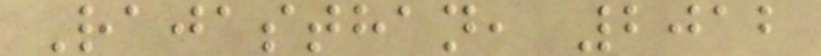Rajasthan, 2012
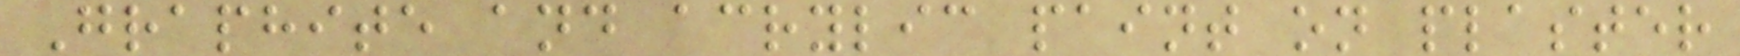Graphite and acrylic paint on plaster
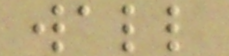wall
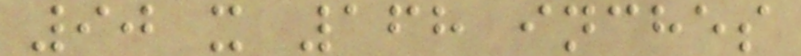90 x 168 inches
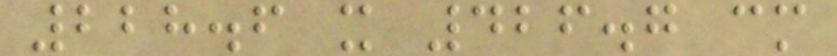228.6 x 426.7 cm
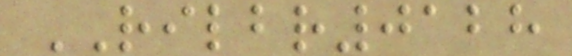RILBR0128
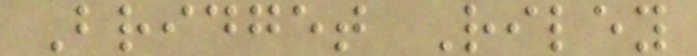Bridget Riley
